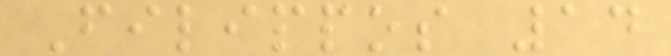Filippos 14
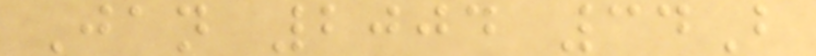Jan 2004 34B
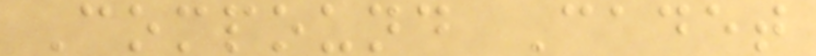Compound Cadet
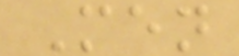Men
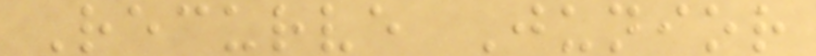Recurve Junior
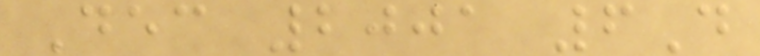Dec 2001 6D
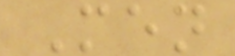Men
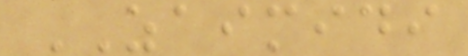ZAIMIDI
